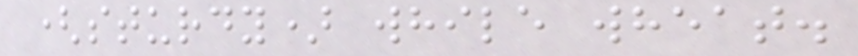(sturdy) while wheat.
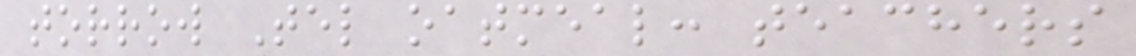torrow Tel oatmeal: teachers
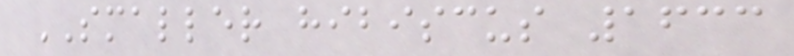SMALLER hibiscus 1633
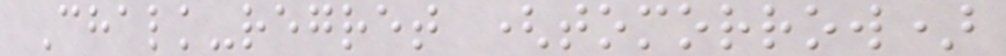Chalk-regret (tomorrow)
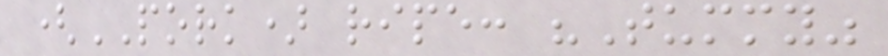(PORK) ripe: "Tummy"
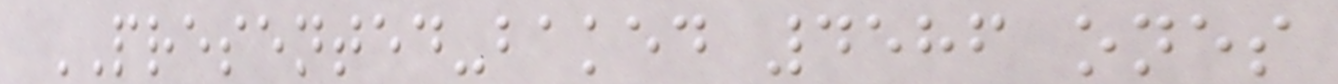PRESENTED-baked 4586 ones
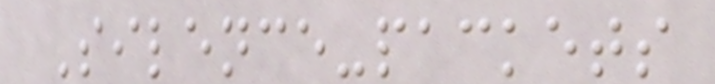Silence-packets
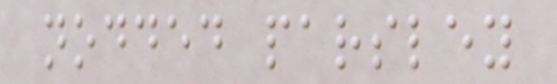nodded parsley
